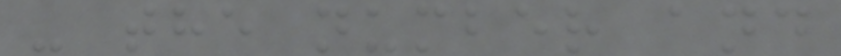- the number and
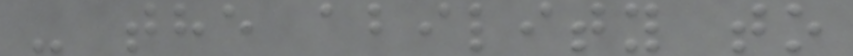- the ability to
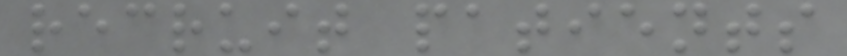recruit patients
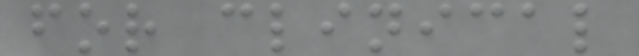for clinical
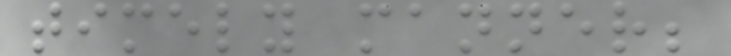timely manner;
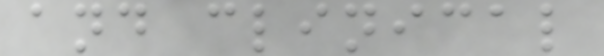and clinical
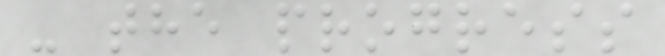- the progress
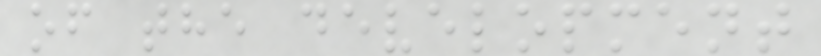of the development
